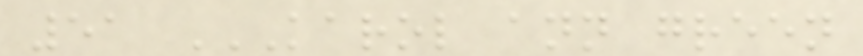51 KAROL ANN GREEN
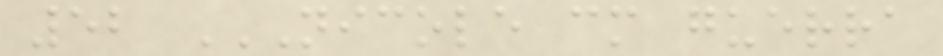52 NICOLE CM GUERRA
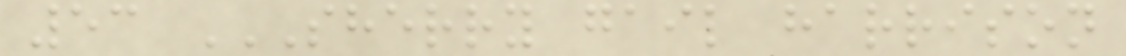53 SHERRY GAIL HARRISON
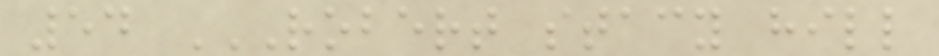54 ROBERT STACY HILL
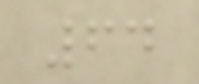64
